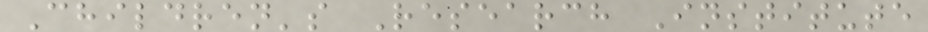Children's Research Institute
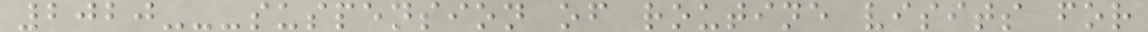2020---suspension of routine visits for
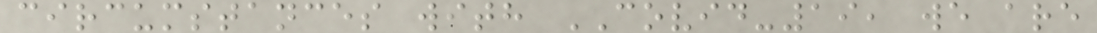circumstances with COVID-19, we are
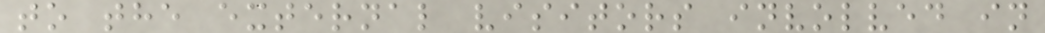to the external visitors involved in
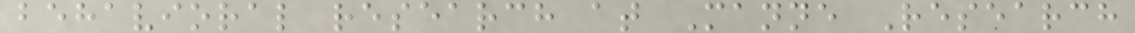behavioral research at Manne Research
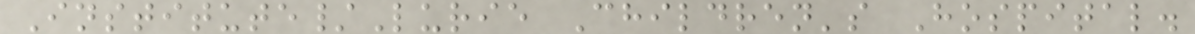Institute/Lurie Children's Hospital.
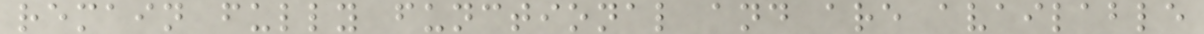remain fully functional and are available
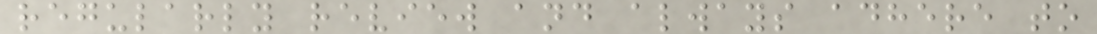regularly review and always adhere to
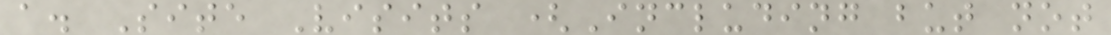a. Site Visits (Including but not
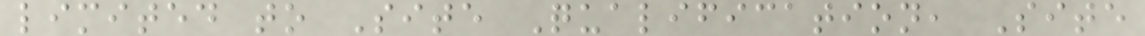limited to Site Qualification, Site
